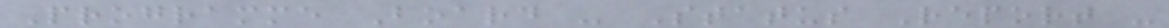Programme Board - Status Report -
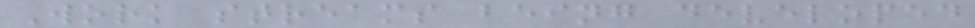Work streams being developed
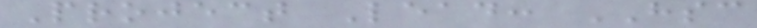Project Lead: HSC
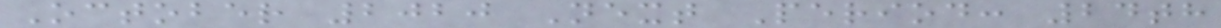October 2020 Next Period: 24th
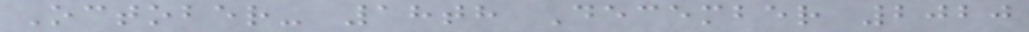October- 18th December 2020
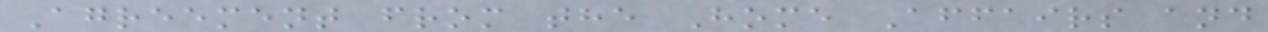Agreement from the Home Affairs and
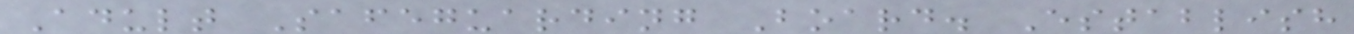Adult Safeguarding Board. Establish
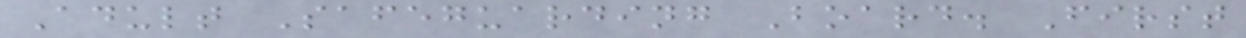Adult Safeguarding Board. First
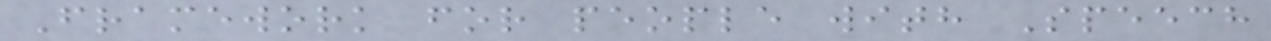Framework for people with Speech
